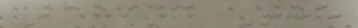Behind The
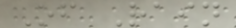Of Rain
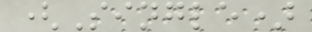(Single)
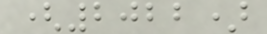(2022)
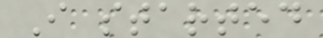I started
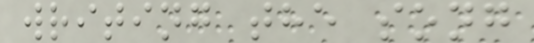writing the song
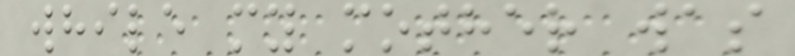while my mother was
